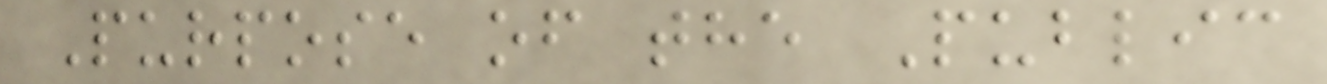Purpose of the Public
